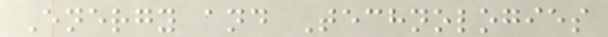Energy and Technologies
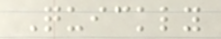Quickly
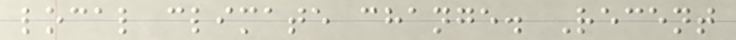local climate change. Recent
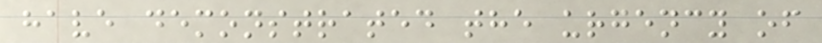have demonstrated the urgency of
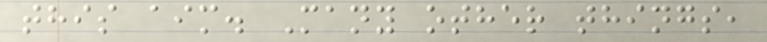this aim. Many other things,
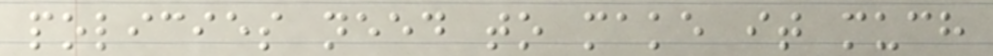policies need to make it much
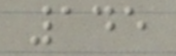145
